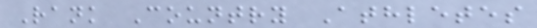Rank Country Athletes
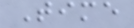Time
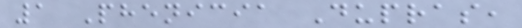1 Phenicia Dupras,
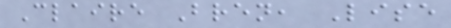Claire Bren, Lise
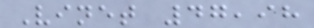Vinet 47,98
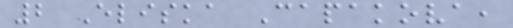2 Eliska Capakova,
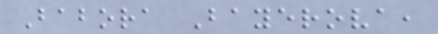Babora Bayerova,
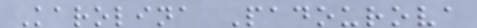Karolina Padourova
